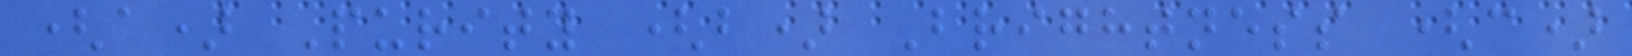(a) Purity (b) Brightness (c)
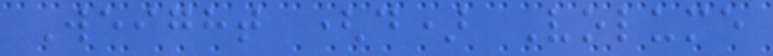Weight (d) Volume
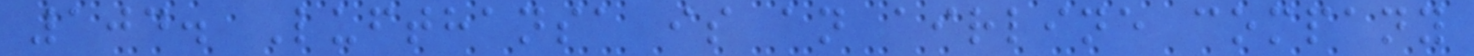104. Lufthansa is an airline company
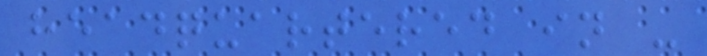headquartered in -
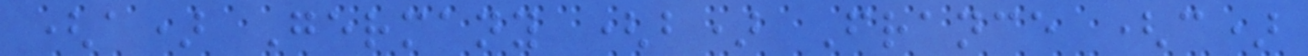(a) Germany (b) France (c)
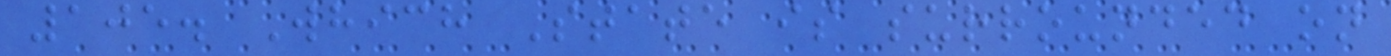105. Which State is surrounded on
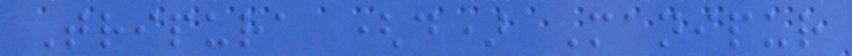Tripura (d) Manipur
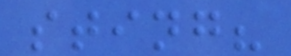sting?
